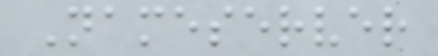Nameserver
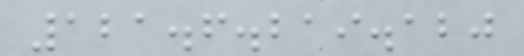121.6.219.120
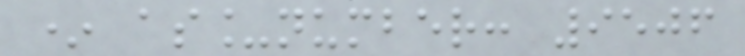* as_number: 9506
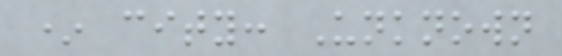* city: Unknown
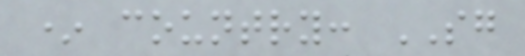* country: SG
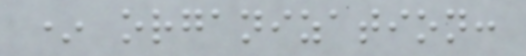* organization:
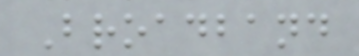Broadband
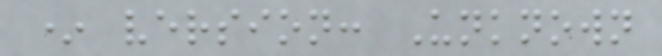* version: Unknown
